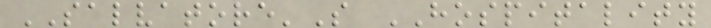SALVATORE'S HOSPITALITY
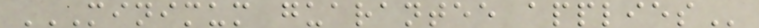MINIMUM GUARANTEE APPLIES
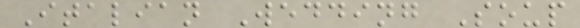Italian Wedding Soup
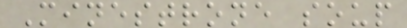Minestrone soup
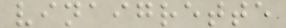vinaigrette
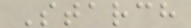Starch
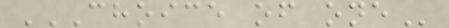CHOICE OF ONE
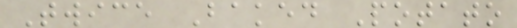Twice Baked Potato
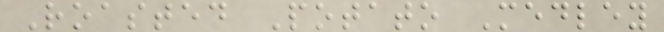Roasted Potato Medley
